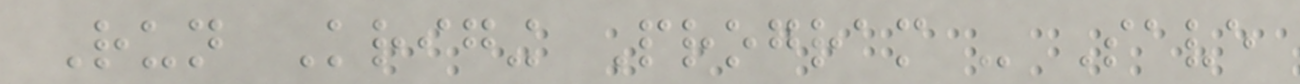Run Kriging Program - Save
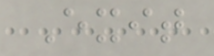Exit
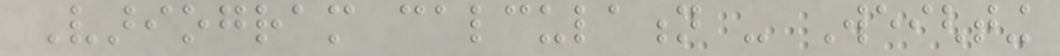Variogram calculation - Weighting
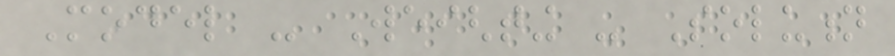Model - Weighting - Solution
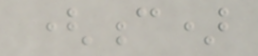(c)
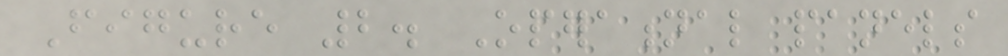Figure 2. Operational panels
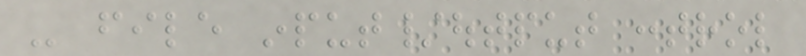- file input/output control
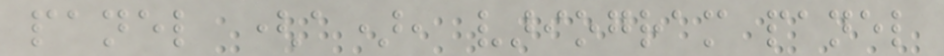panel (a), variogram panel
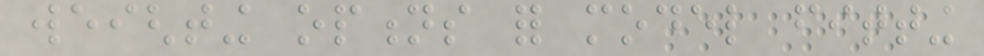weighting options for model fitting
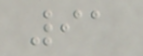91
